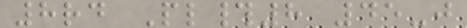8rd Pl#8 45-j
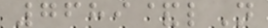7689&lN
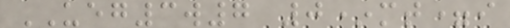UEG3w7 0*mt=i
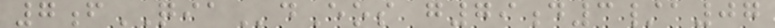7fQIAdEos g79d3/a07
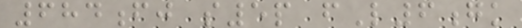684fj s5p fL6gk
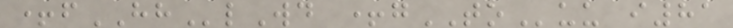+fHHlWd +gTOuu i81
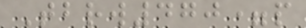Tbrw470=p
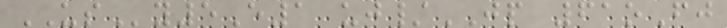USy5E1 uj/JP 61oFj
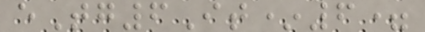eTg6It*6=
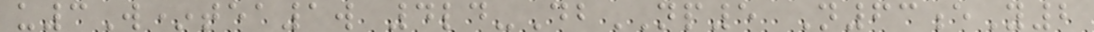u3W*tea1w 4ld-DbNP5 N63eY2
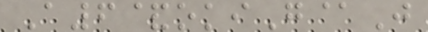A6&okiG@J
